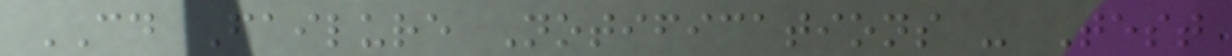CD Failure Notifications - Test
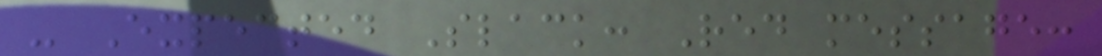- Expected Slack: Red message:
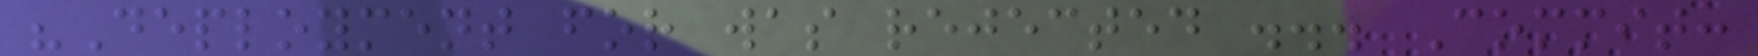"Deployment for was rejected ... Commit:
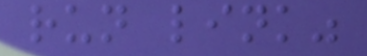run link"
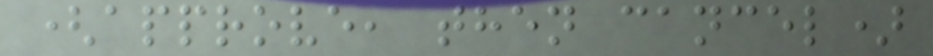(approve, then cancel)
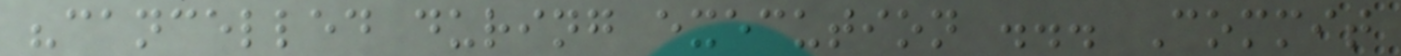"cancelled during execution ... Commit
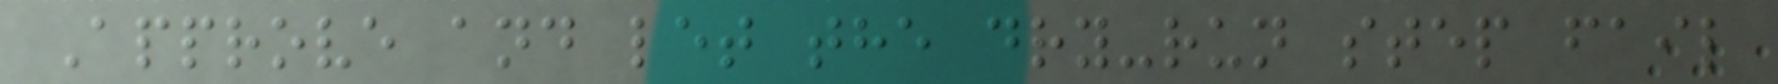Approve and let the dry-run step fail
